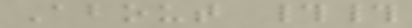About ##
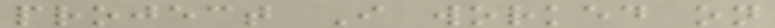project I worked on
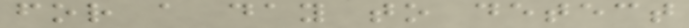for a day to detect
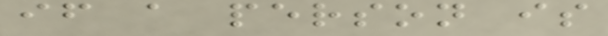if a person is
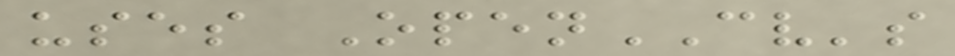uses OpenCV's
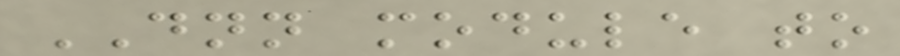DNN module to
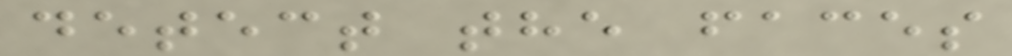detect the faces
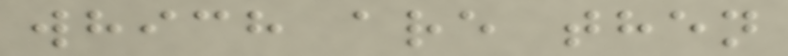which are then
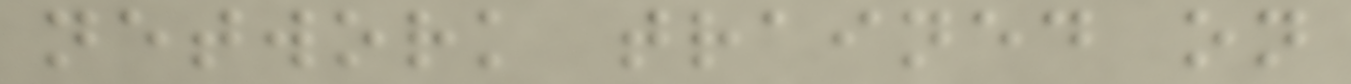network trained on
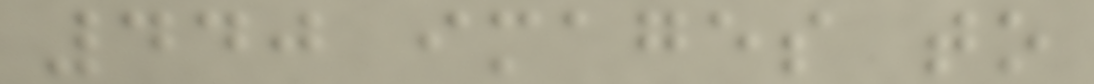440 images to
